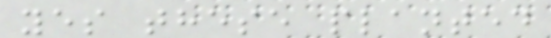yes these planted
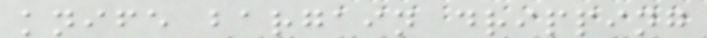knife bargain dripping
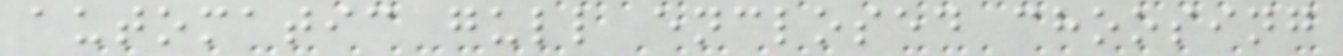automatic gull enclosed choosing
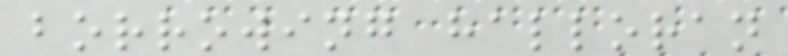borrowing halloran
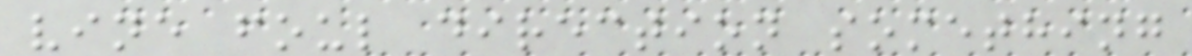vine foul direction something
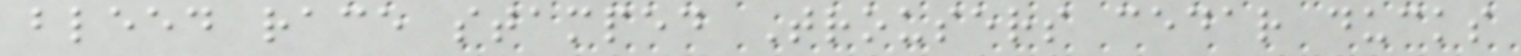bleed race stamped Trousers cedar ducks
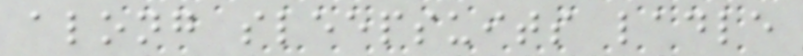along sleepsuits ladle
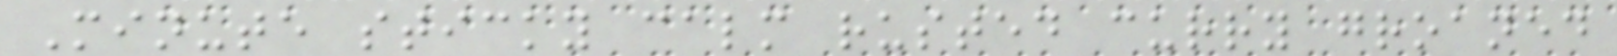Minute sticky calm rusted curry groaned
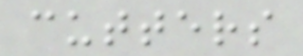cutters
